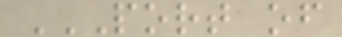PORT OF
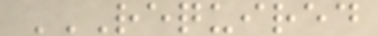REQUIRED
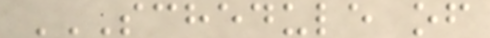SCHEDULE OF
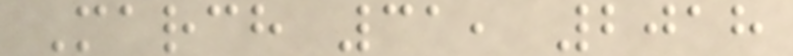March 31, 2018
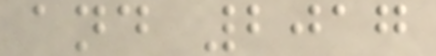and 2017
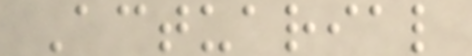Actuarial
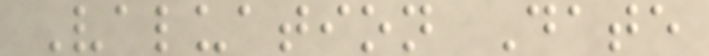Valuation Date
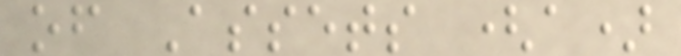of Assets (a)
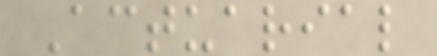Actuarial
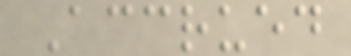Accrued
